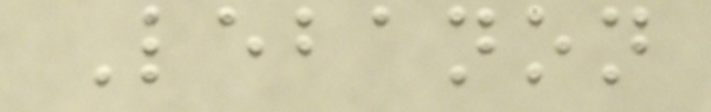Lebanon
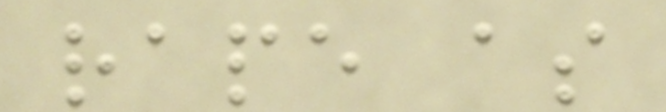rape as
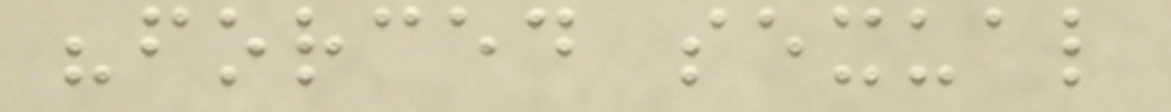"forced sexual
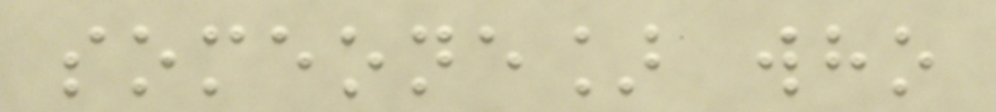someone] who
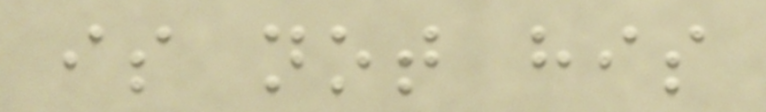is not his
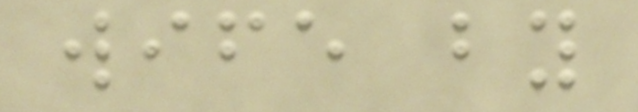wife by
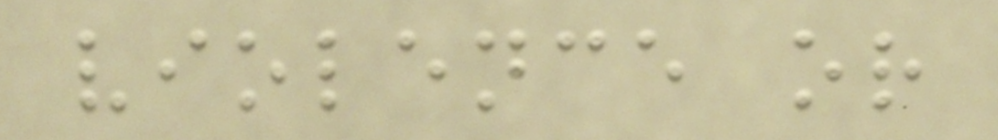violence or
